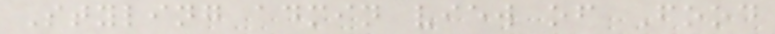Styling admin view of Food
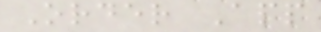Order App
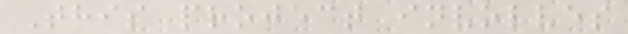This project involves
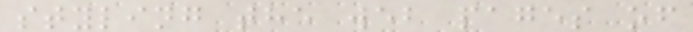styling the web pages of
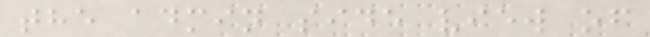the admin side view of
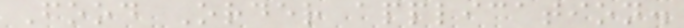Food Order application.
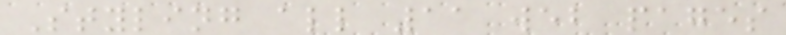Styling all 11 web pages
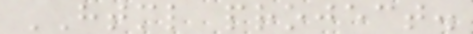HTML project.
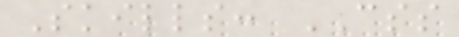Skills: CSS
